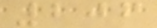206
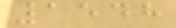1548
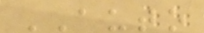AUTO
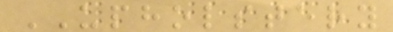UPHOLSTERY
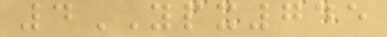4YPX745
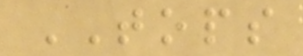TOPS
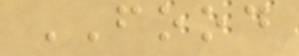FOOD
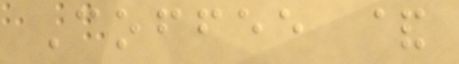Coffee &
